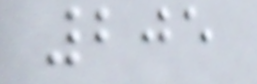205
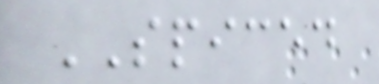SPICED
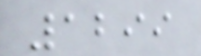1299
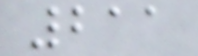211
